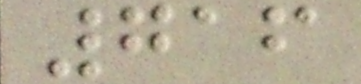716
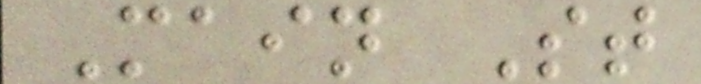Main St
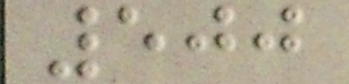500
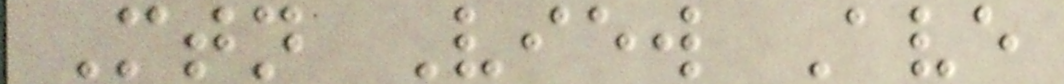Mtn View Ave
